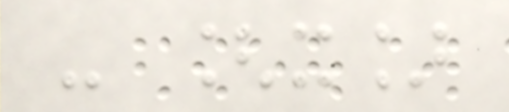- [x]
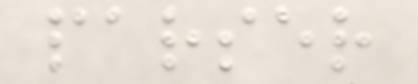parser
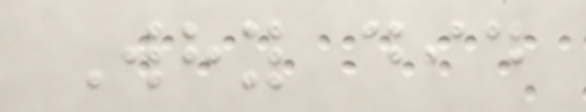Why did
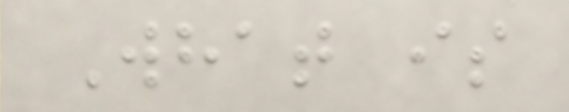What is
